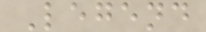Legend
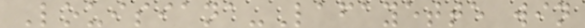Louisiana-Lafayette win
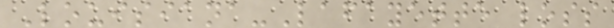Louisiana-Lafayette loss
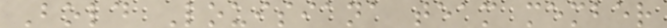Bold Louisiana team member
